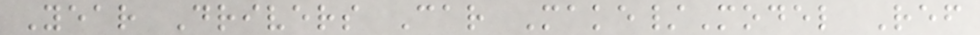Year Drivers Car Make/Model Ref
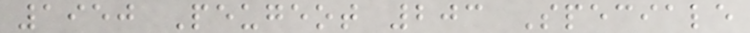1950 Peugeot 203 Speciale
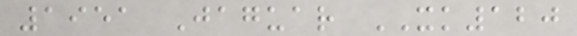1951 Jaguar XK120
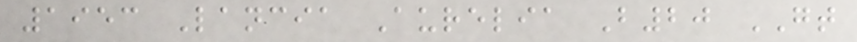1953 Lancia Aurelia B20 GT
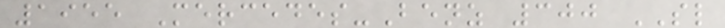1955 Mercedes-Benz 300 SL
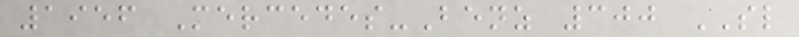1956 Mercedes-Benz 300 SL
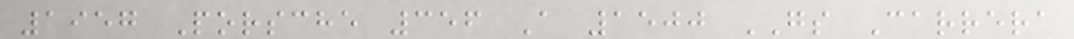1957 Porsche 356 A 1500 GS Carrera
